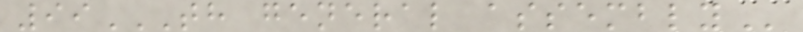99TH GENERAL ASSEMBLY
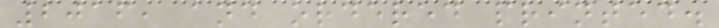2016, and ordered printed.
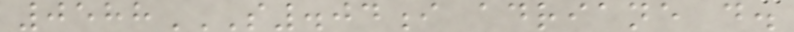0588S.04I ADRIANE D.
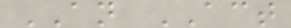AN ACT
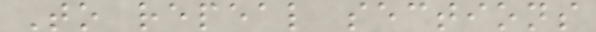To repeal sections
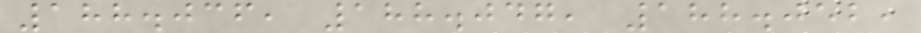188.036, 188.047, 188.052,
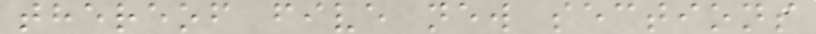thereof five new sections
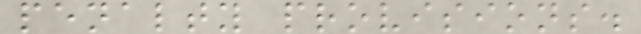penalty provisions.
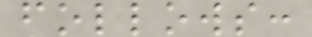follows:
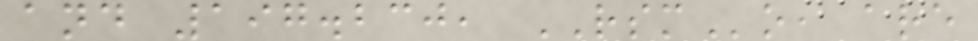and 197.230, RSMo, are
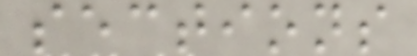sections
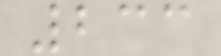233
